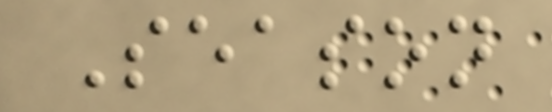Season
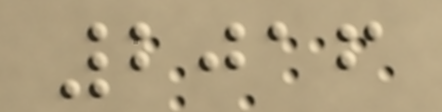2016
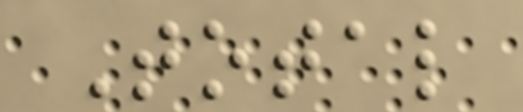Total
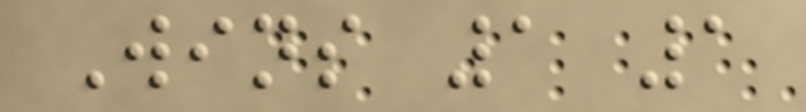Wins 1 1
